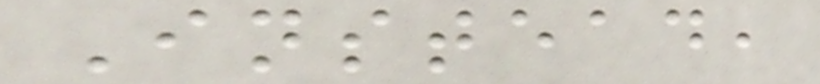Instead,
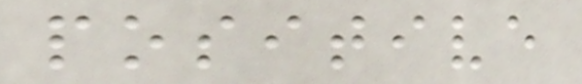positive
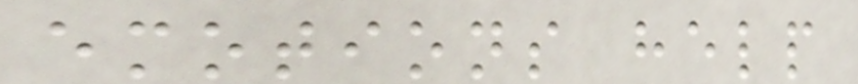emotions help
